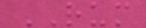RUM
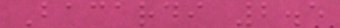Bacardi 2.5
